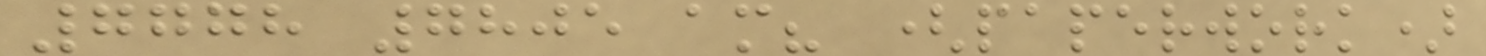7778 7805 am? (paperwork)
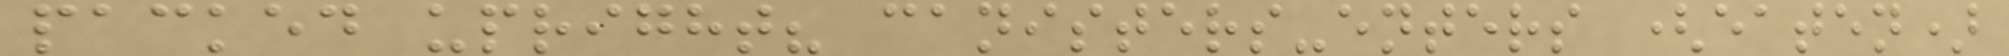packed upright? canisters-enters (eaten)
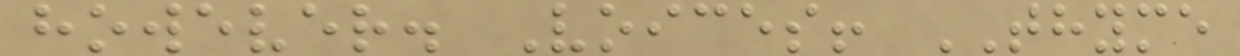however. Voices! THYME
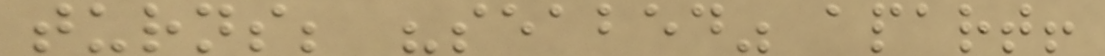turns; "seabed" apart!
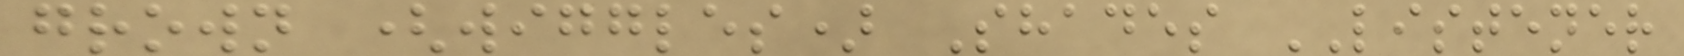grown (wiggles) Shades LISTENER
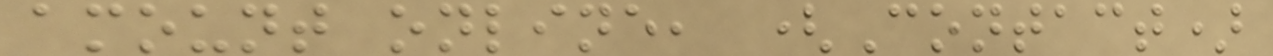amount online, (Contact)
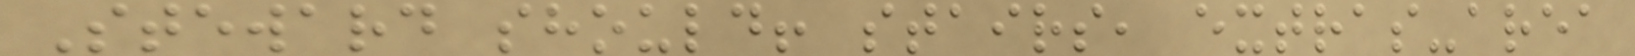Steward should! stairs, extras-area
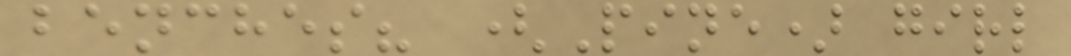benches? (Pine) girl
